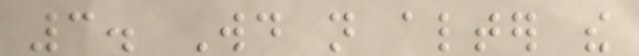3. Would not alter the
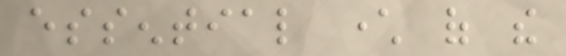essential character of the
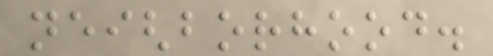neighborhood.
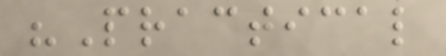"Practical
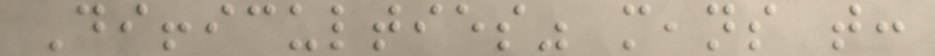Difficulties" means that:
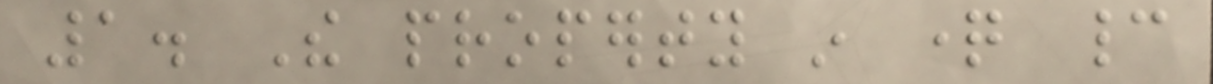1. The property in question cannot
